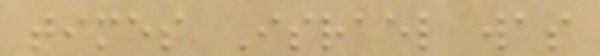times Israel was
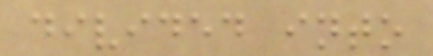divided into
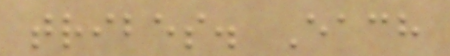tribes. Each
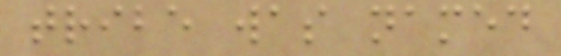tribe was named
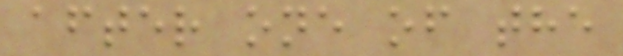after one of the
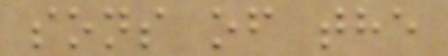sons of the
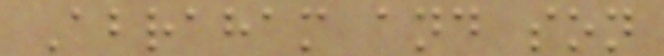Abraham and son
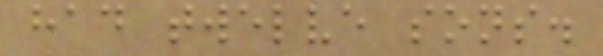had twelve sons.
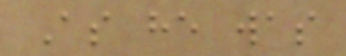As he was
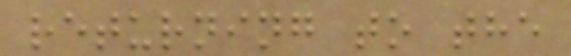returning to the
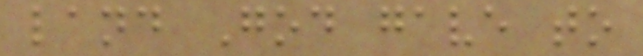land God gave to
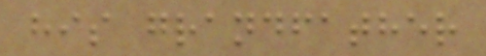his grandfather
